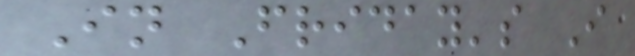In Friday's I
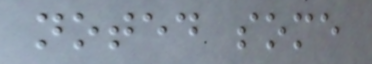noted some
